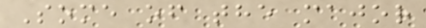Some of the major
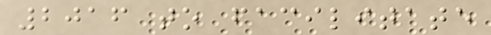2016 to facilitate
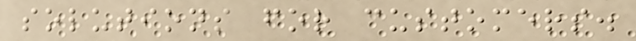solutions for customers.
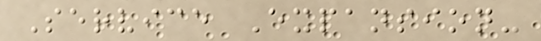Service Expansion-
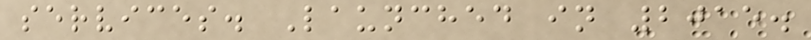services. Launched in 2015.
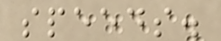speeds.
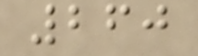260
